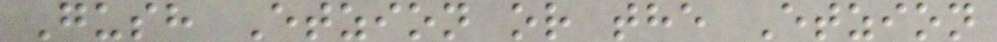Gush Etzion or the Etzion
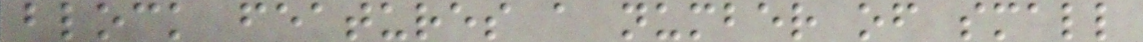block features a number of small
